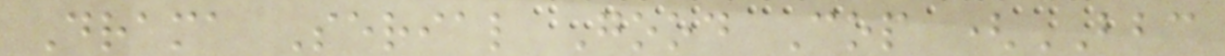Drama Serial Good Cop (BBC
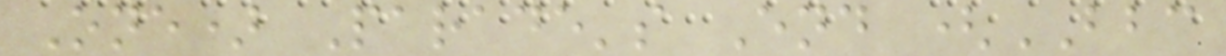One) Parade's End (BBC
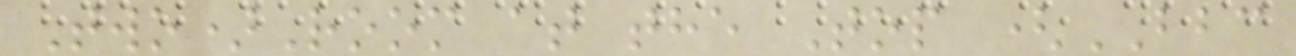Two)Room at the Top (BBC
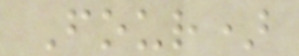Four)
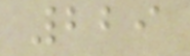229
